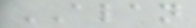ALAN
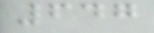647
